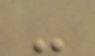-
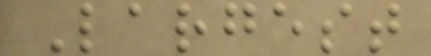Largest
